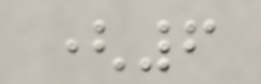(6
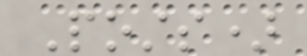Posts)
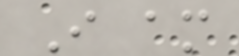I am
